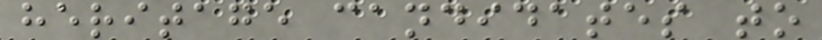heritage candidates to
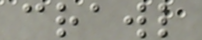crawl
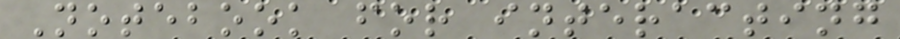Notebook for interacting
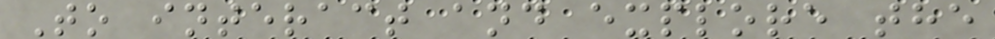To interact and explore the
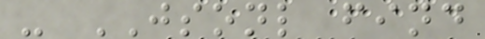- JSONL find
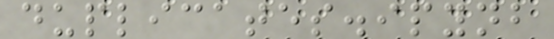duplicates.ipynb
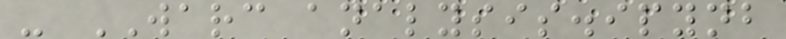- WARC analysis.ipynb
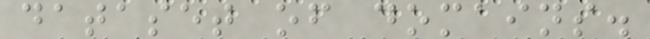dataset of domains.
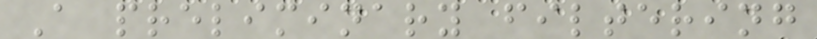A preliminary filtering
